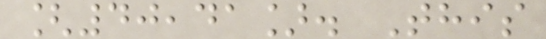[40,41]. This
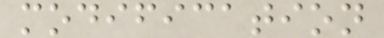modification
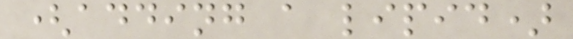(adding a lipid)
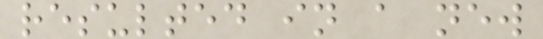resulted in a new
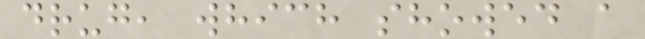drug, which showed a
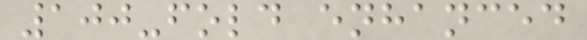100-fold enhanced
